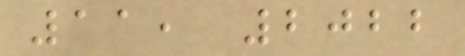11, 2022
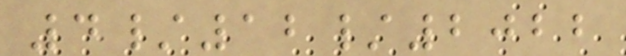4/12/2022
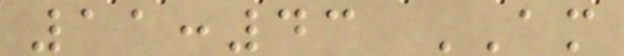11:43 AM
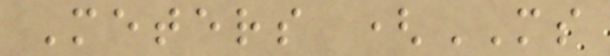Meters (MS
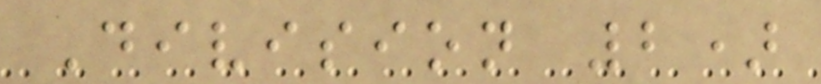Division 2)
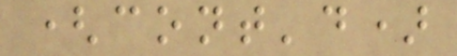(cont'd)
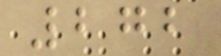272
